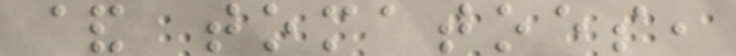& tomatoes,
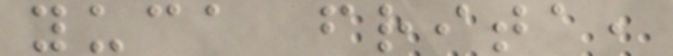yuca frita,
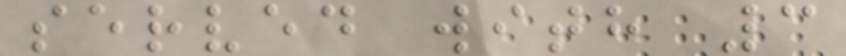served with 3
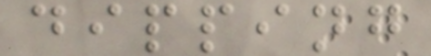dipping
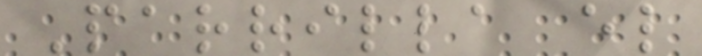Parrilla el
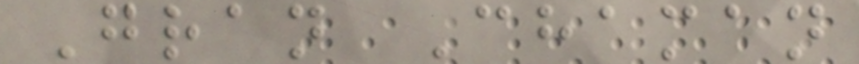Gran Chaman
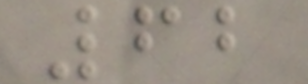62
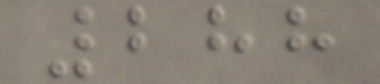288
